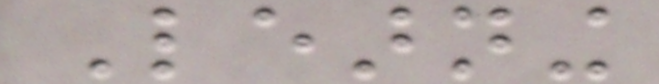Learning
